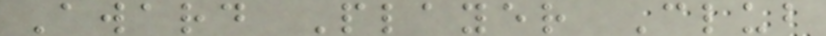Award Player Club
